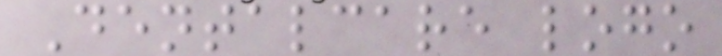Dentalcare logo
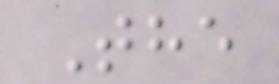The
